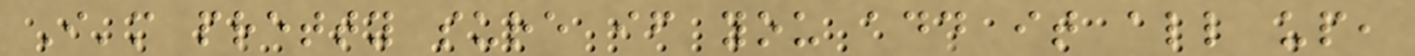I'm pretty sure if you add it all up,
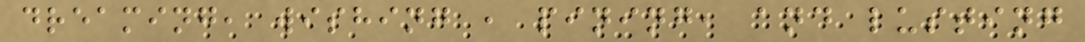dreaming, wishing , pining, and lusting
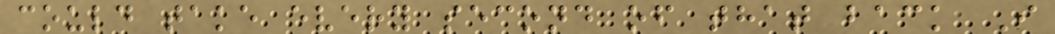could take every second of that back I
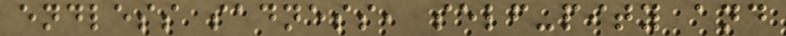endless sadness, self-pity and
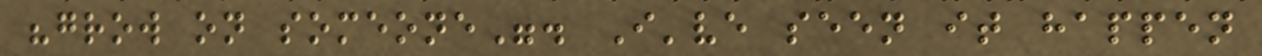"grow on someone". I've seen it happen
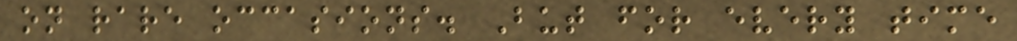on rare occasions. But for every time
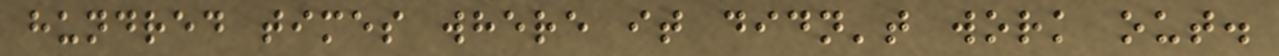hundred times where it didn't work out.
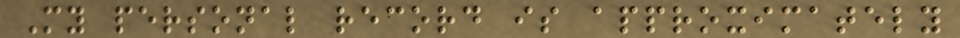My personal record is approximately
